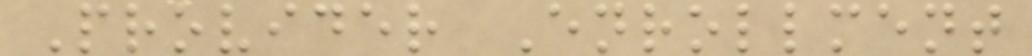Provider Enrollment
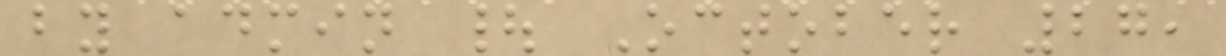by admin | October 27,
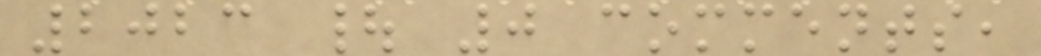2023 | 0 comments,
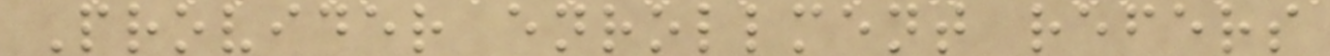Provider enrollment refers
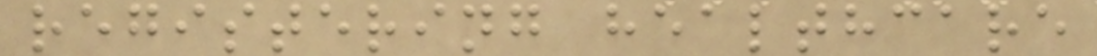registering healthcare
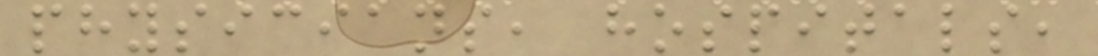physicians, hospitals,
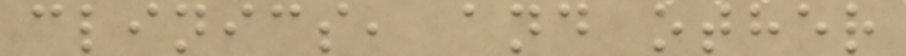clinics, and other
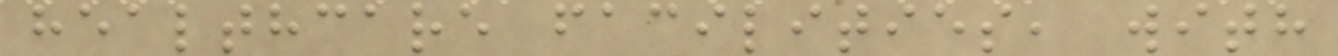healthcare facilities, with
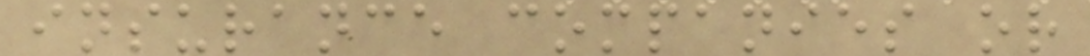insurance companies or
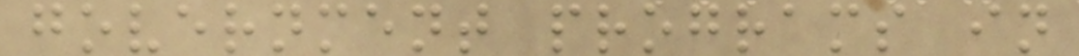government programs in
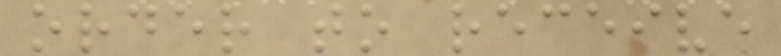order to receive
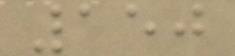150
